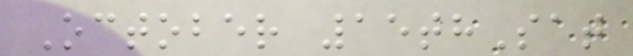October 15thSat
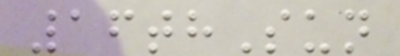16thSun
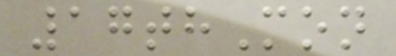17thMon
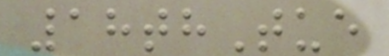18thTue
